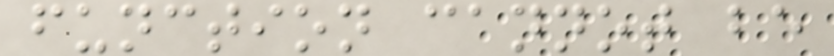function cannot be
